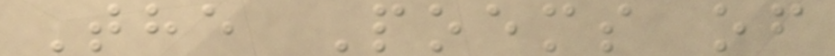The Poems of
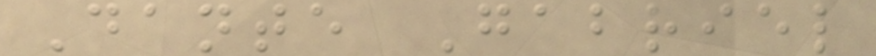Dante Gabriel
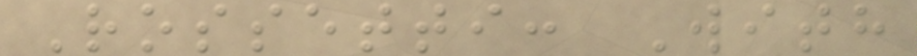Rossetti: With
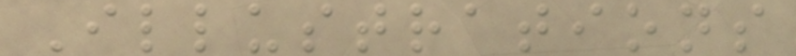Illustrations
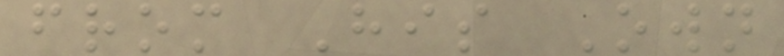from His Own
